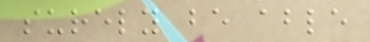surely be able
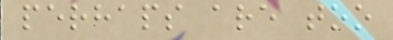perhaps are too
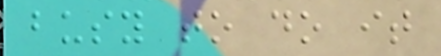busy to do it
